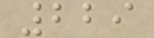229
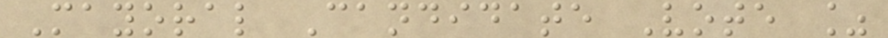Mayoral Candidate Vote %
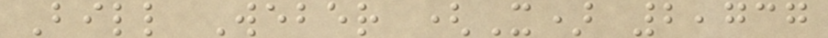Bill Weber (X) 2,737
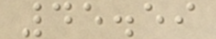45.59
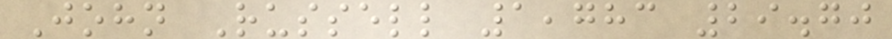John Russell 1,783 29.70
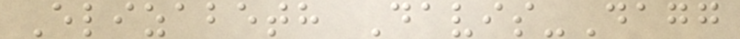Elizabeth Davis-Dagg
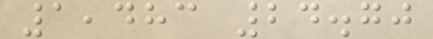1,483 24.70
